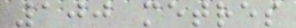100 metres
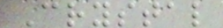Crystal
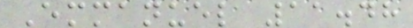Emmanuel 11.48
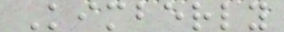Kimberly
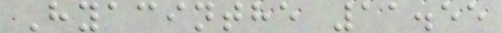Hyacinthe 11.55
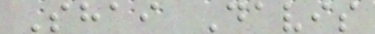Shai Davis
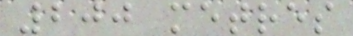200 metres
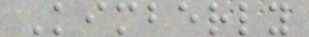Kimberly
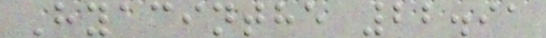Hyacinthe 22.91
